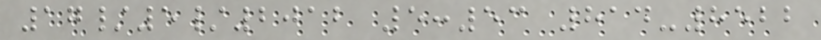17/5/2012 5:53 814-8522
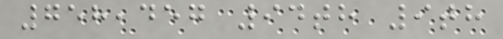758,457 94th 9th
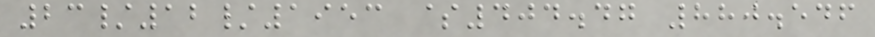23/12/1953 $404.47 880.546
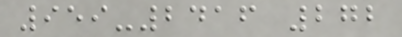959-2416 272
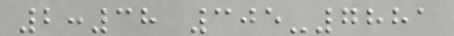2:38 305-7881
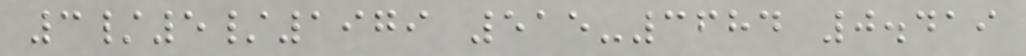3/5/1979 515-3684 0.419
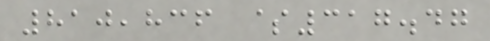810,836 $317.47
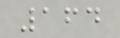164
